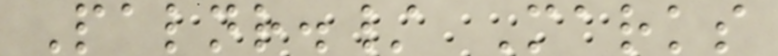Palnr./ Marks
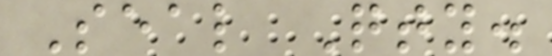Seal Qty.
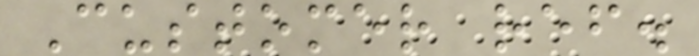Customer ref.
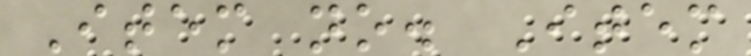Item no. Item
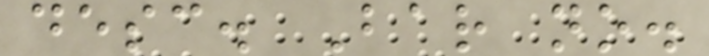desc. Bar no.
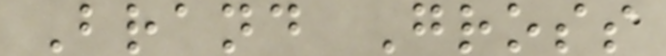Brand Gross
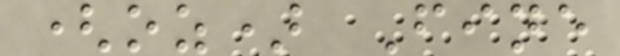(oz) Fine
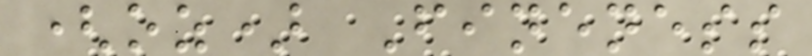(oz) Fineness
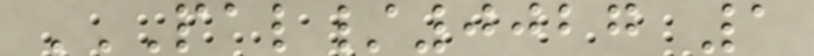PAL/0027 1
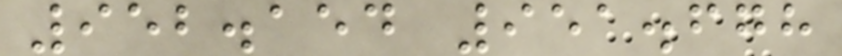952.154 951.678
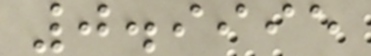0.9995
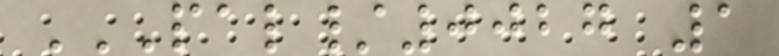PAL/0027 1
